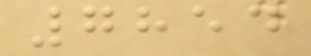7854
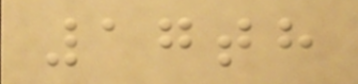17th
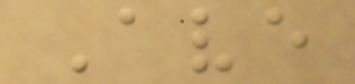Ave
